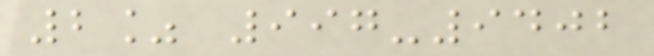2% 997-9402
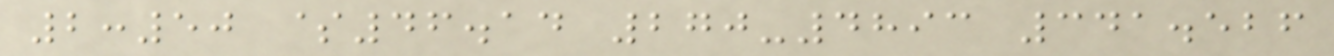2:50 $46.14 270-4893 341.526
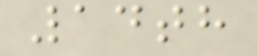14th
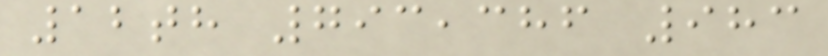12th 793,386 983
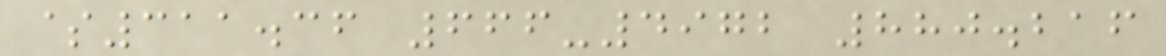$311.36 666-4972 880.216
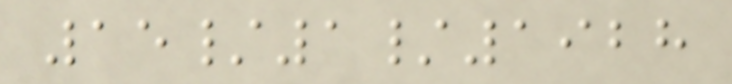15/1/1928
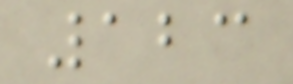123
